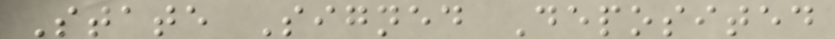State Signed Deposited
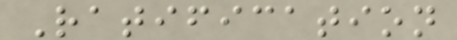Ratification
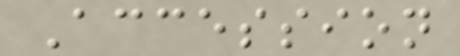Accession
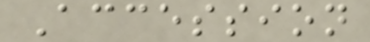Accession
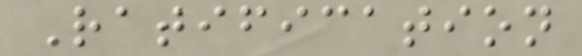Ratification
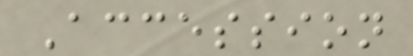Accession
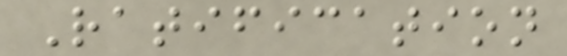Ratification
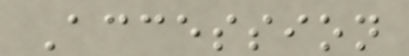Accession
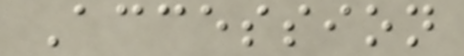Accession
